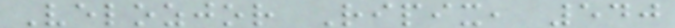Velozjor Ripix, 540
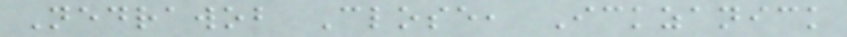Nedrawob Close, Ickzanick
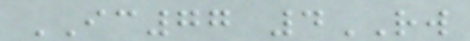IC77 4RW
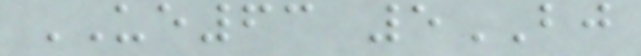UE63 5BJ
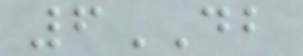6DB
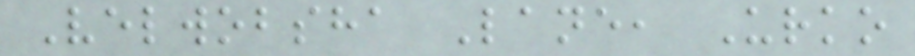Velwobsha Lane, Urko
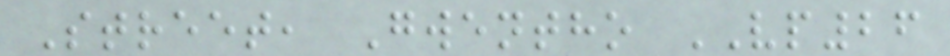Street, Gwentho VP26
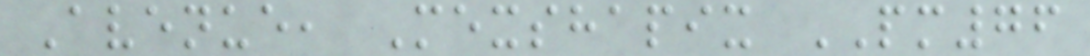Avenue, Mexshapix PM76
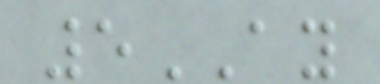5AY
